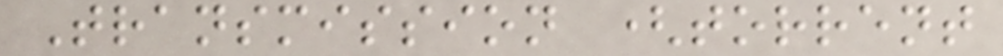Transmission (torrent
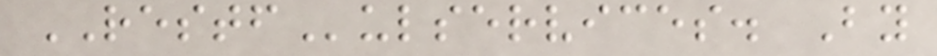RESTFulservices. By
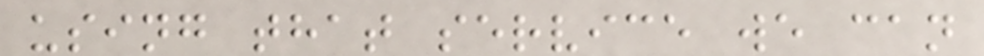using that service we can
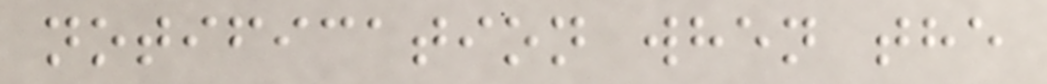notification when the
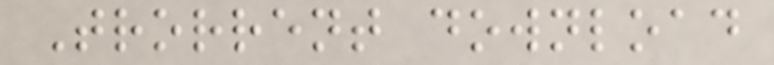Trorrent download
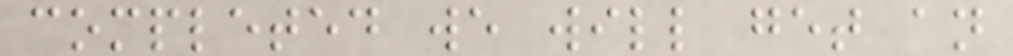completed we will get an
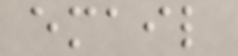email
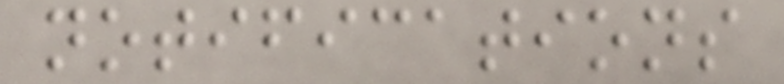notifications
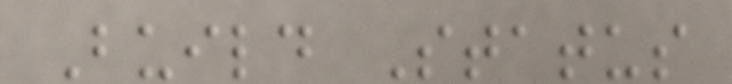Build Status
